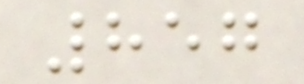857
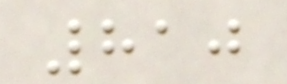810
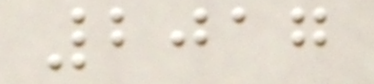2017
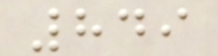849
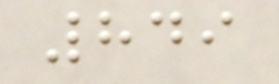849
